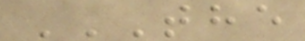THE
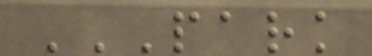PARK
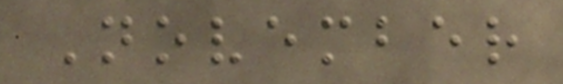November
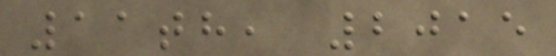11th, 2015
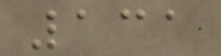131
